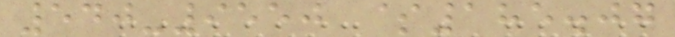540-9550 $185.07
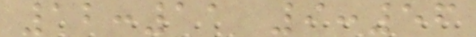12:11 9:56
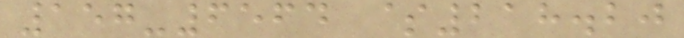157-6564 $218.20
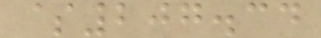$207.34
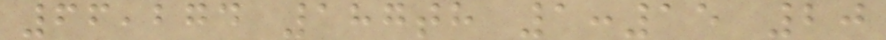66,274 187th 1:15 20
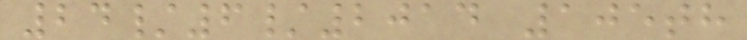24/6/2014 105th
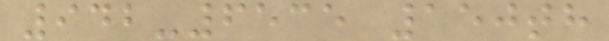942-6535 150th
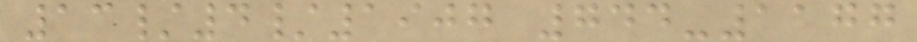13/4/1907 744-1177
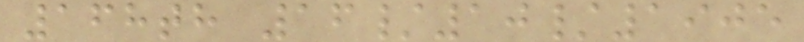168th 16/10/1905
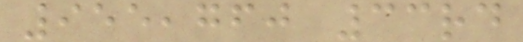955,760 33rd
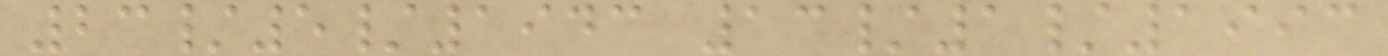23/5/1943 13/1/1993
